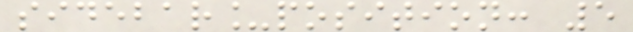sidebar_position: 5
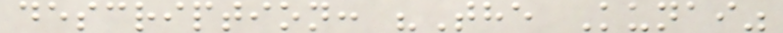description: "The Kunai"
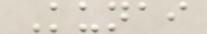Kunai
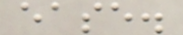ease.
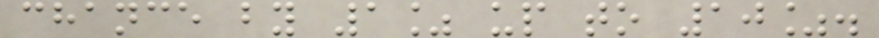chance by 1% up to 10%.
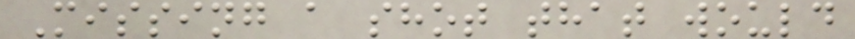Missing a shot that would
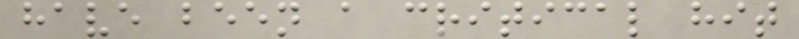have been a critical hit
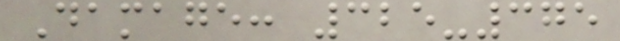Damage: 325-375
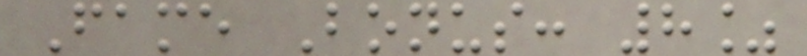Fame Bonus: 8%
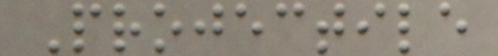Projectile
